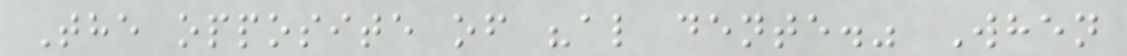The opposite of "al dente." When
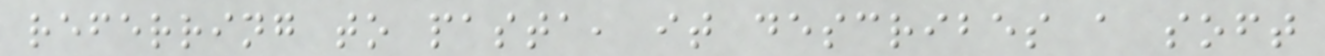referring to pasta, it describes a soft
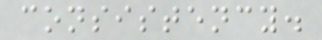consistency.
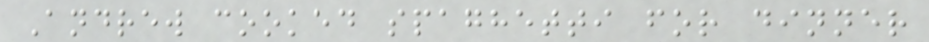Andrew cooked spaghetti for dinner
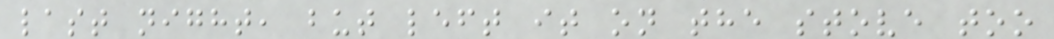last night, but left it on the stove too
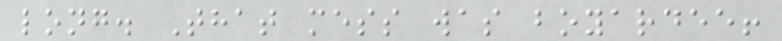long. That mess was boyardee!
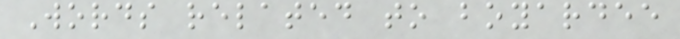Words related to boyardee
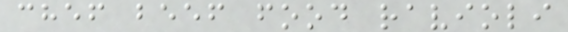chef beef food ravioli
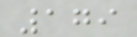179
